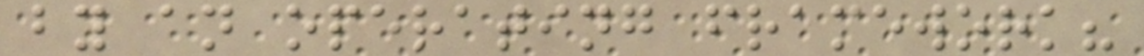by an operating framework?
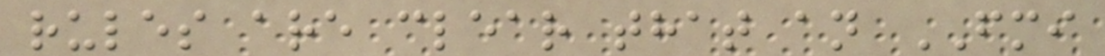rules are clear that an FMI
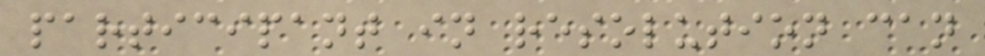participant in resolution can
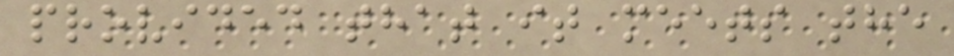provided that it meets the
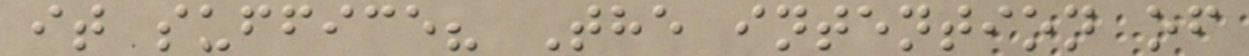it suffice? The intention of
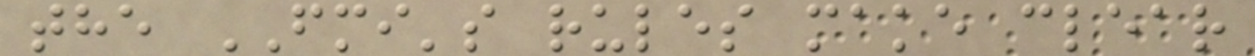the FMI's rules make clear
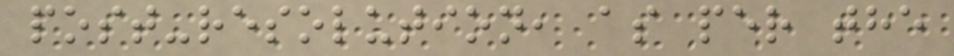post-resolution, as per the
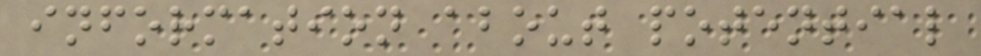information about potential
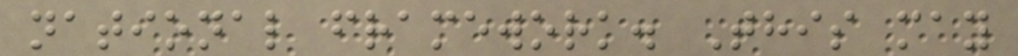national framework. This may
